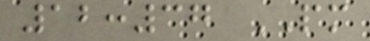12:37 PM
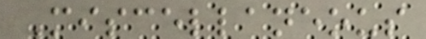Miscellaneous
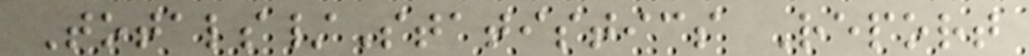Totals/Statistics Report
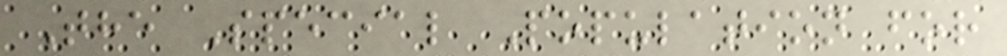The Special Population for
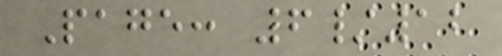Page: 6/12
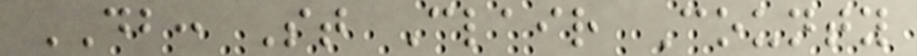DB: St Clair County
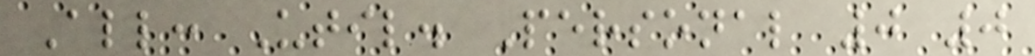All: Util. Personal 0 0
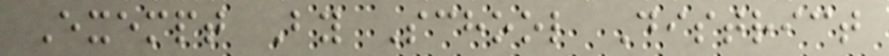Exempt By School District
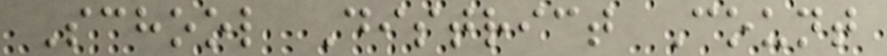School District Count
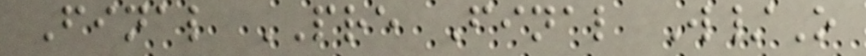Final PRE Final W/O
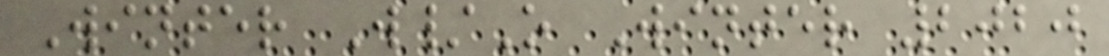Winter W/O Winter 2020
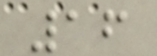16
